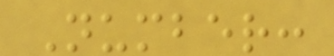Number:
